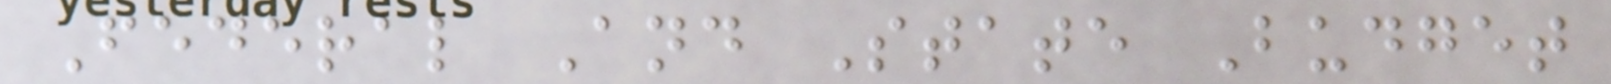Federal And State Budget
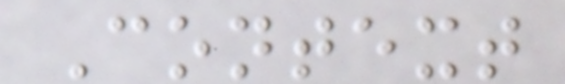Context
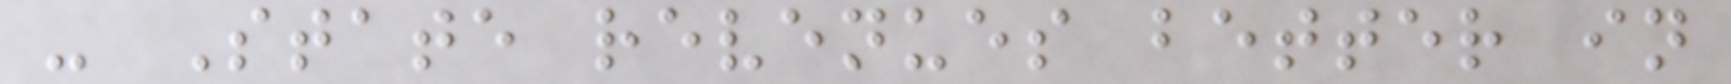- State revenues better in
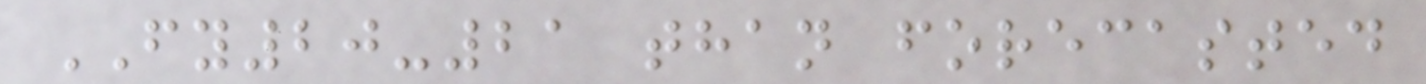FY20-21 than forecasted
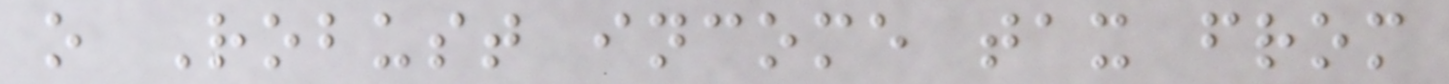o Robust income tax from
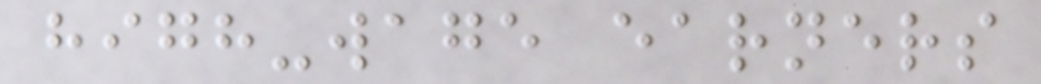high-wage earners
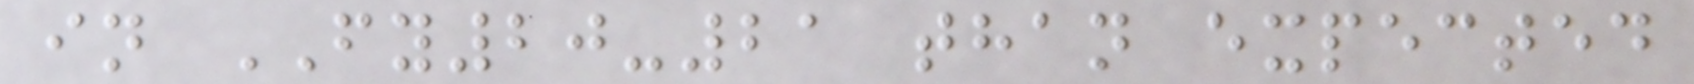in FY20-21 than expected
